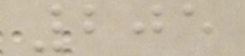205
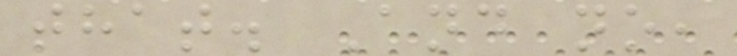that. And no,
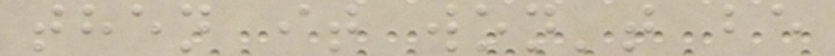then it won't be
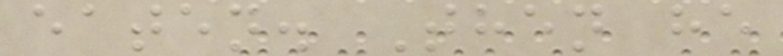eaten. Then he
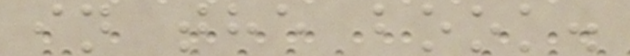in the book.
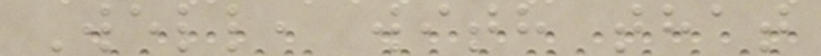Well, with that
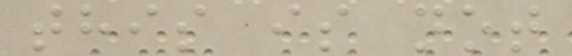this is not
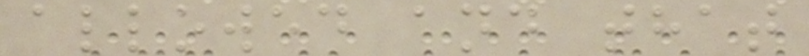allowed and that
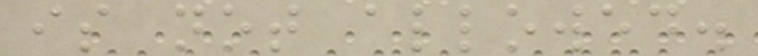is not allowed.
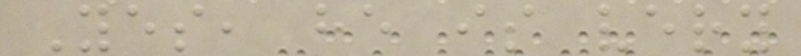Yes, he is very
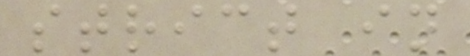strict in
